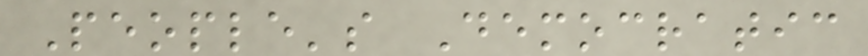People's Democratic
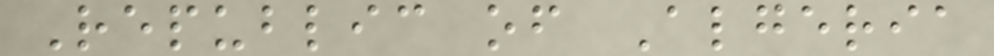Republic of Algeria
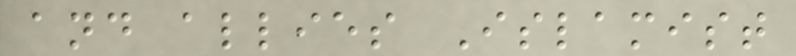and allies Islamist
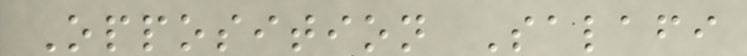Opposition Salafi
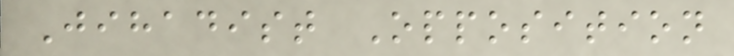Jihadist Opposition
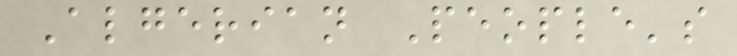Algerian People's
